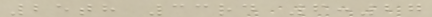25th 33rd 6:27
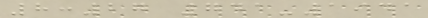8:27 741-1941
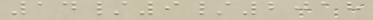14/9/2018
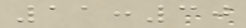11:30
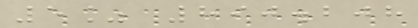5% 890.208
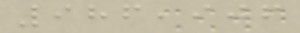986,906
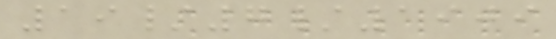19/7/1909
